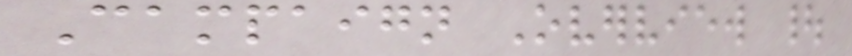Campaign Overview |
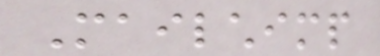Mailchimp
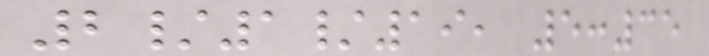2/1/19, 5:35
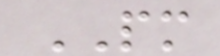PM
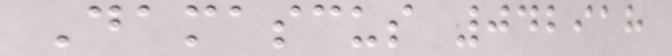Damascus 042918
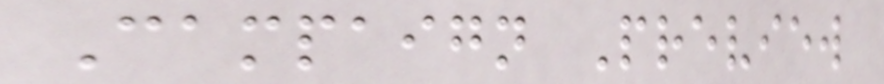Campaign Preview
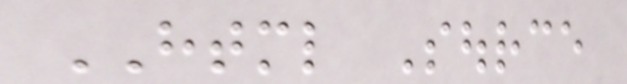HTML Source
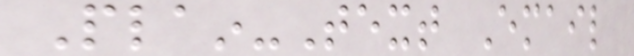Plain-Text Email
